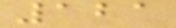121
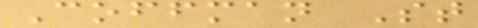Coffman St
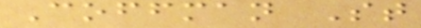Coffman St
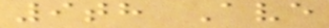9th Ave
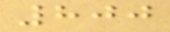800
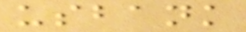usbank
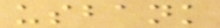usbank
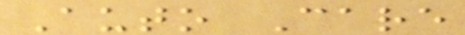Auto Care
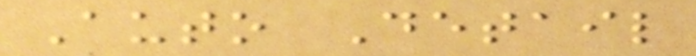Auto Detail
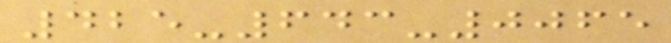425-643-0065
